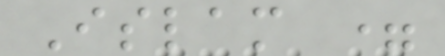Islam =
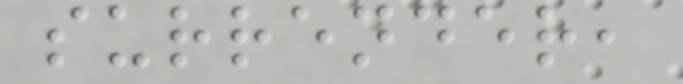surrender,
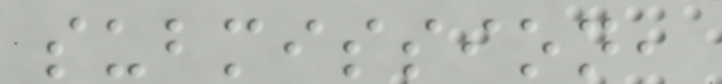submission,
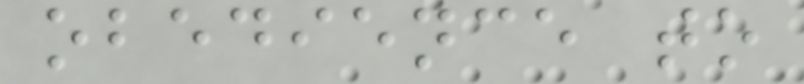obedience to
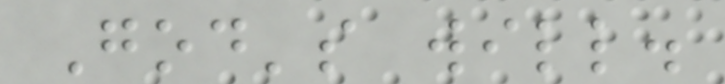God's will.
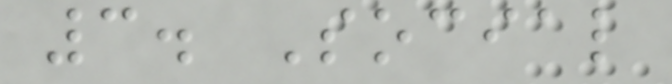3. Social
